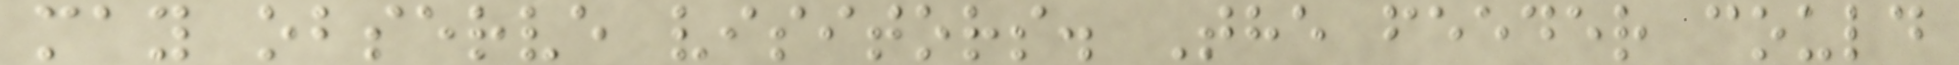may observe visitors. The feeder could
